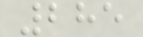285
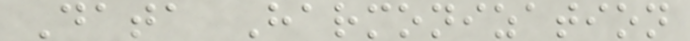Data Harmonization
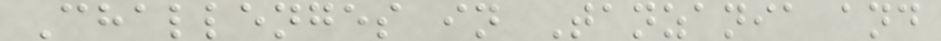Challenges in Tanzania and
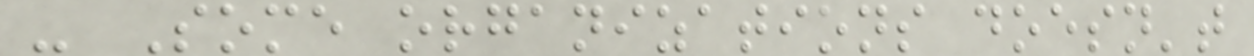- Some organizations doesn't
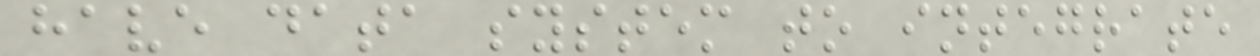have data system to integrate
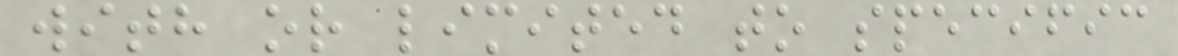with or limited to specific
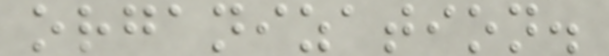organization.
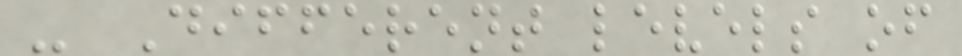- Different levels of
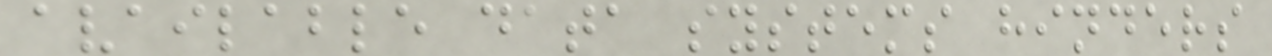available data systems hinders
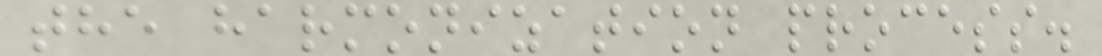the harmonization process.
